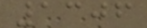1306
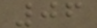06
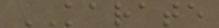KARATE
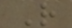R
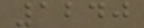1240
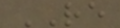RE
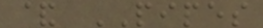& PIPES
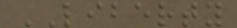LIBERTY
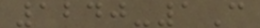1240-1C
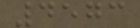4573
